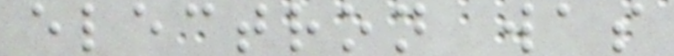electron was
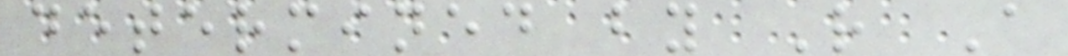determined by R A
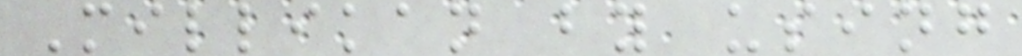Millikan by using
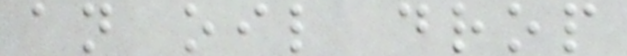an oil drop
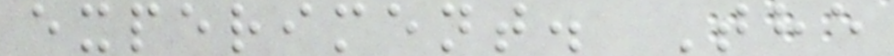experiment. The
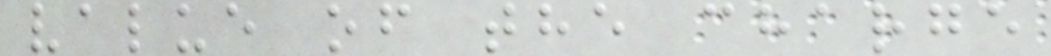value of the charge
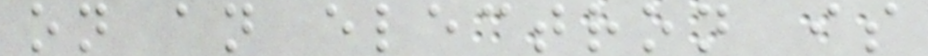on an electron is
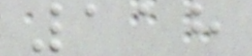118
